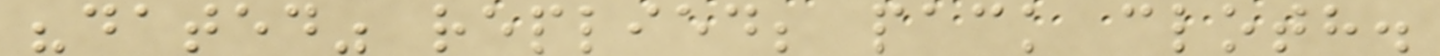"dated" replied; pack cloth.
